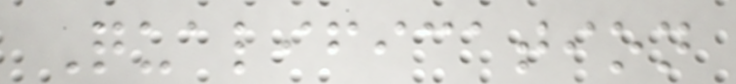Qualification
